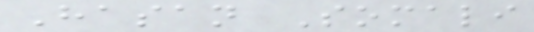Hasan Somali
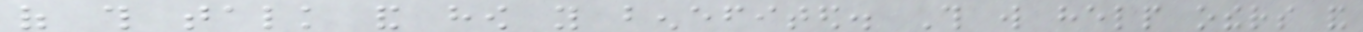of this talk and how you benefited. This will help others and
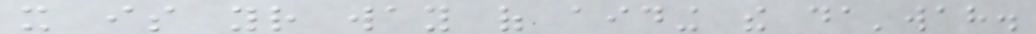it is your way of aiding the da'wah.
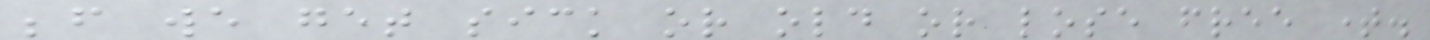before we get sick or old or lose free time.
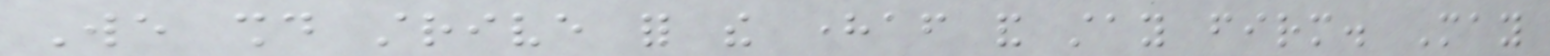We should strive for the hereafter and stay firm. May
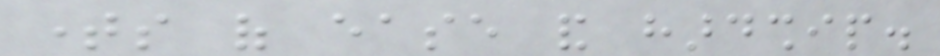times of ease and hardship.
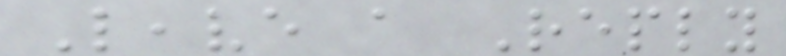Leave a Reply
